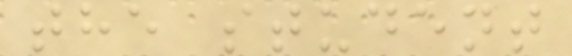the student
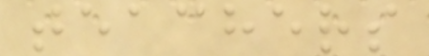teachers
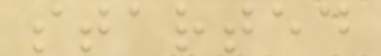started
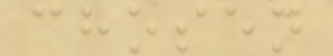chosen
